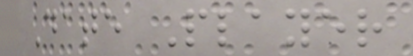Date Player
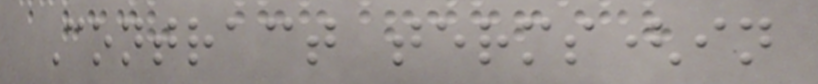Contract terms(in
